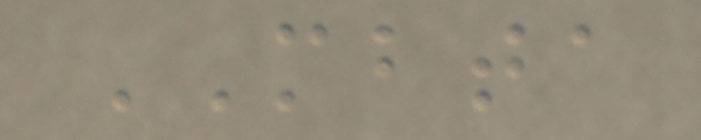MBTA
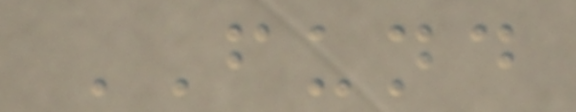FUND
